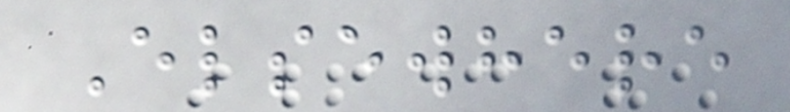Elsewhere
